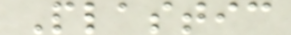Plastic
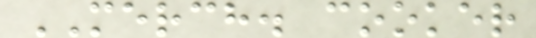MERCH. cooker
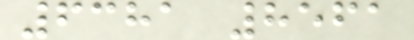6381 8561
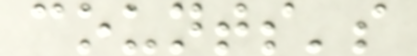counts's
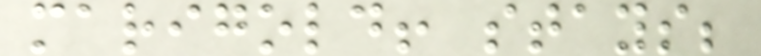marigold! stays;
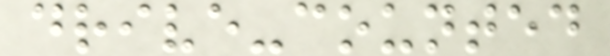drive-counted
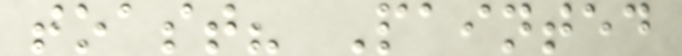toast? Painted
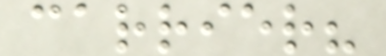carrier?
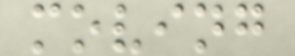moving
